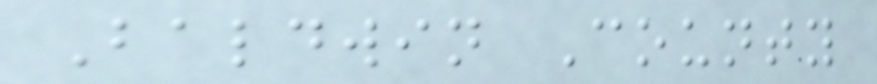Baldwin County
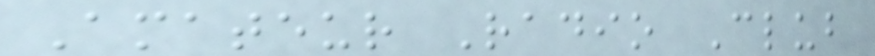Amateur Radio Club
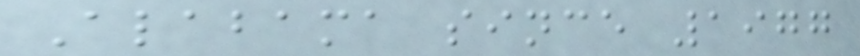Alabama since 1977
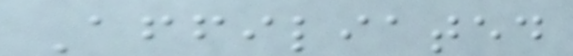Affiliated
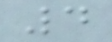4
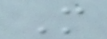M
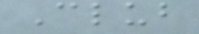Club
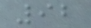92
